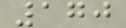170
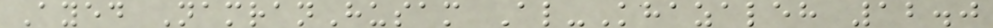Ayed NamranHusam Al-Khazaleh 12.0
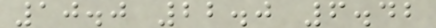10.0 22.0 6.42
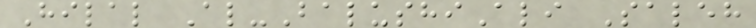Hilal Al-BalushiAli Saleh
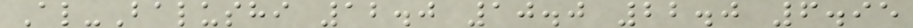Al-Balushi 12.0 10.0 22.0 6.95
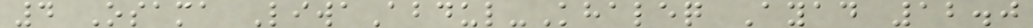4 Osama LiwaAbdul-Khaleq Ayad 12.0
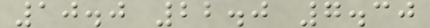10.0 22.0 7.30
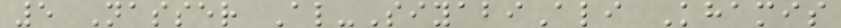5 Nasser Al-SiyabiAli Khamis
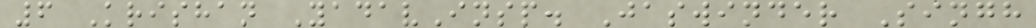6 Krishan YadavInsp. Jaswinder Singh
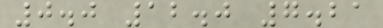0.0 12.0 7.21
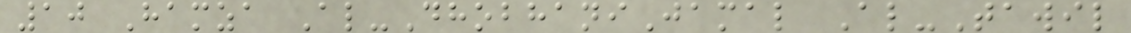10 Hamza Al-DhobhaniJamal Al-Tawil
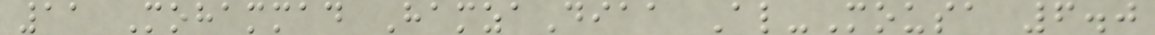11 Mohammad HamzaDiaa Al-Mousa 6.0
